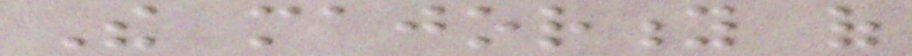The majority of
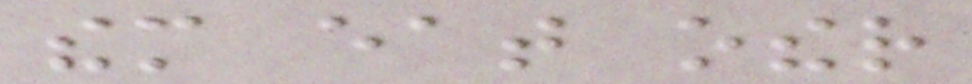them eat other
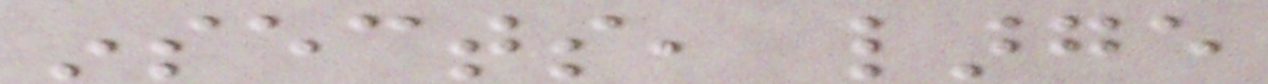insects, large
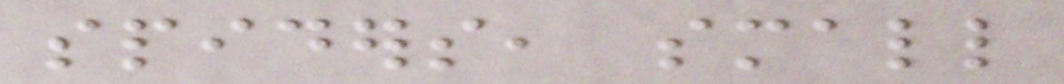spiders, small
